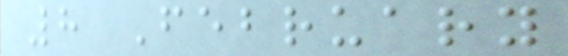8 February
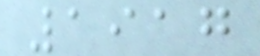1917
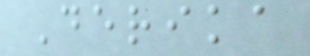Derika
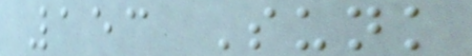153 Sunk
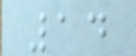14
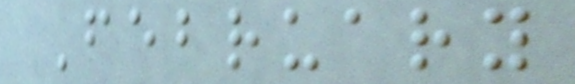February
